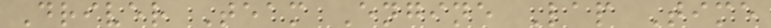Driver Team Engine Lap Time
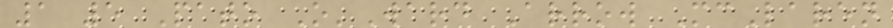1 5 Pato O'Ward Arrow McLaren
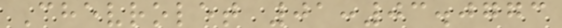Chevrolet 01:03.0773
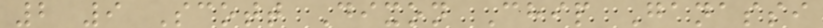2 9 Scott Dixon Chip Ganassi
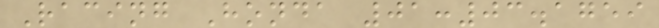Racing Honda 01:03.1759
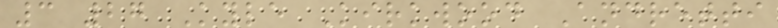3 27 Kyle Kirkwood Andretti
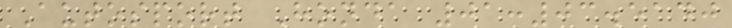Autosport Honda 01:03.5140
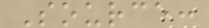Source:
